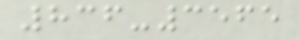836-3565
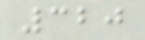320
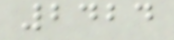2424
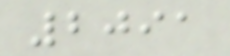2091
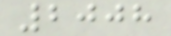2008
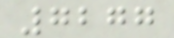7277
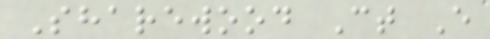Sharewood Ct E
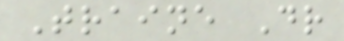Traine Dr
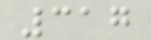317
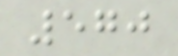570
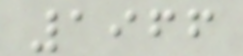1966
